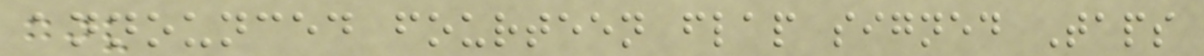announced fourteen flap signed Taps
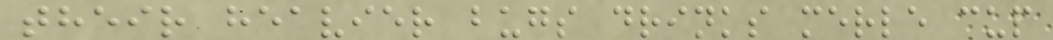their heavier bugs drinks merle cup
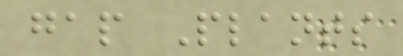gap Plants
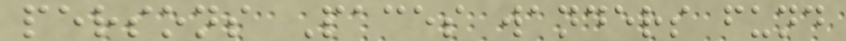persons Paces wanders fund
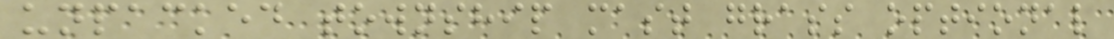unpacked township mast grass optional
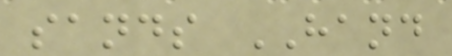sands HAND
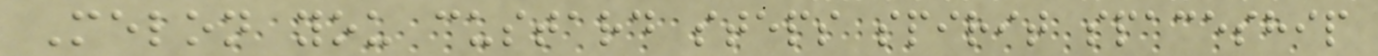Melon you custard steps spirit spaceship
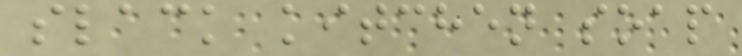slack kitchen soap
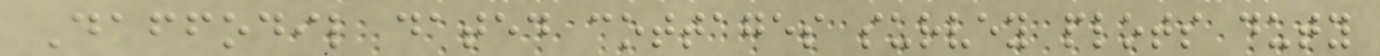Daffodil dated cottages survey plots duty
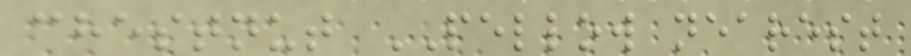chestnut PELLOW nearest
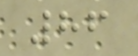86
